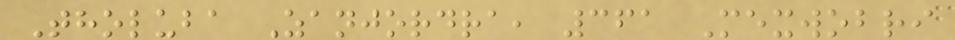Tholuba Zanjordra, 361 Mexwobri
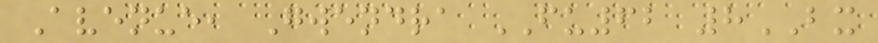Avenue, Gwendra FU62 8BX
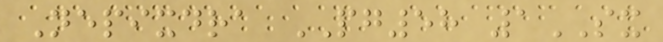Nepixdra PG58 1SX
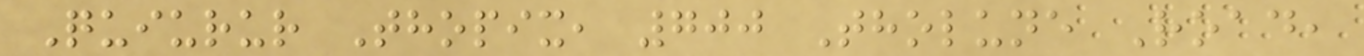Quiurur Thopix, 700 Tholune Road,
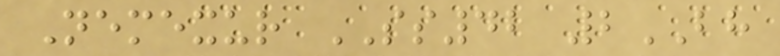Nemexur SS42 2BH
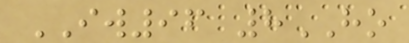IW96 8HO
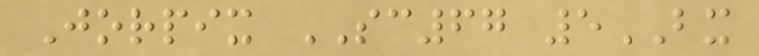Jorpix SC67 5BX
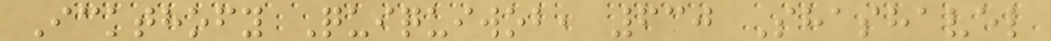Ickthofy Quiquiwob, 630 Shashavel
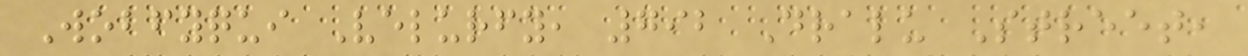Wobfyqui Velurfy, 792 Dralu Street,
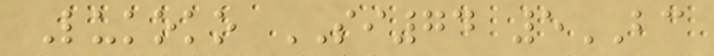Lukoko SI74 5BC
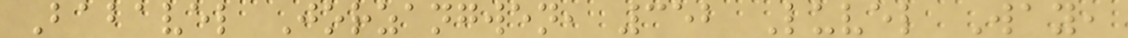Babavel Jorzangwen, 352 Luvel Way,
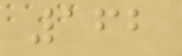162
